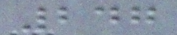247
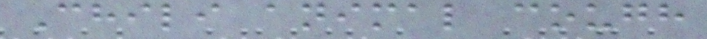Chili animal cough
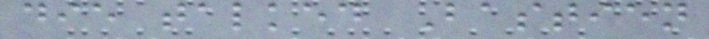die talked Bastien
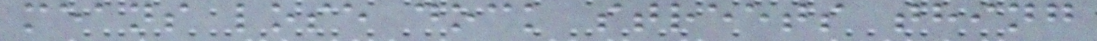means lose dock streets thing
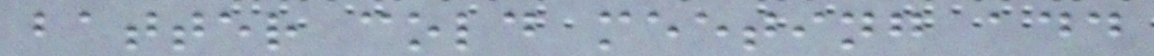batter cold meeting add
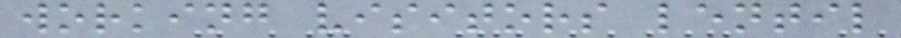working visitors lentil
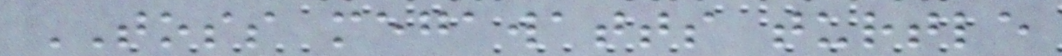TOSS megawatts turtle
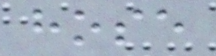hose
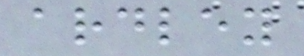ardley
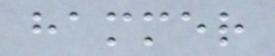hammer
